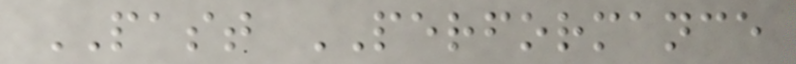PAST PERFORMANCE
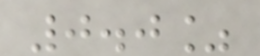0.0%
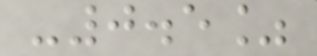-0.5%
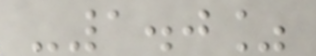-1.0%
